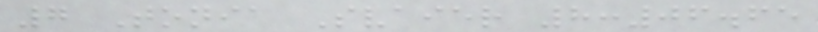7 Tonia Svaier 8:06.65
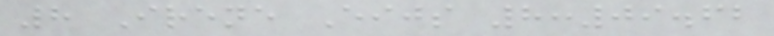8 Irene Eijs 8:09.62
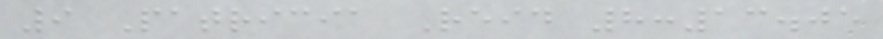9 Patricia Reid 8:13.05
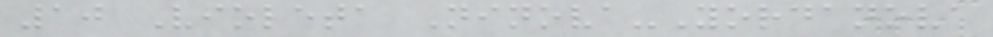10 Violeta Ninova-Yordanova
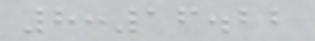8:16.22
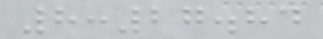8:27.84
